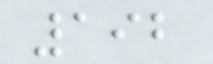192
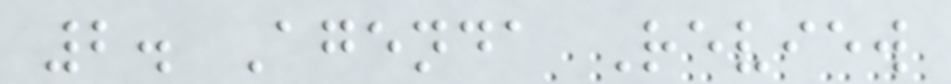2. Agenda Review
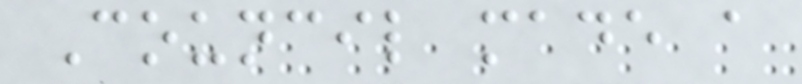Council made a
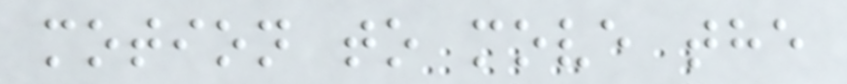motion to move the
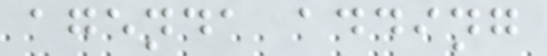agenda adding
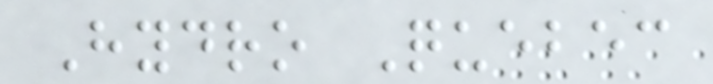Hydro Quebec
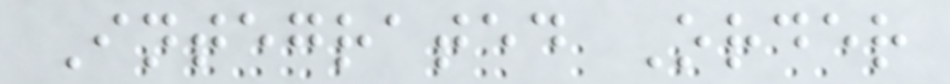Integrated Order
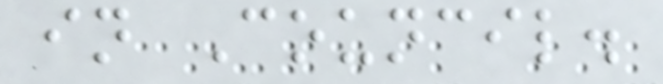in Council.
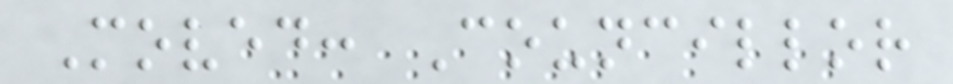Moved: Councillor
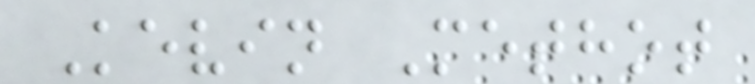Kevin Methot
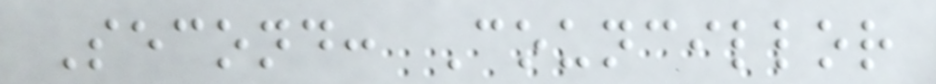Second: Councillor
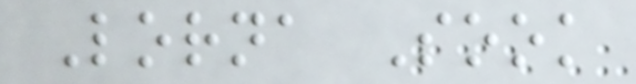Lorna Sook
